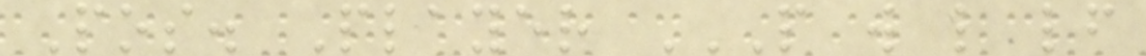Pos. Player P W L LF
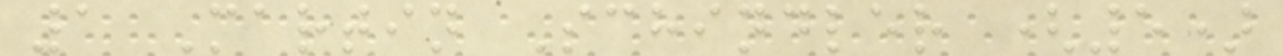1 Martin Schindler (5)
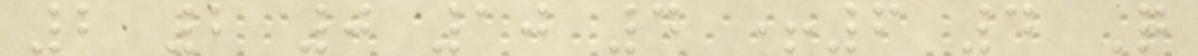2 2 0 10 4 +6 4 Q
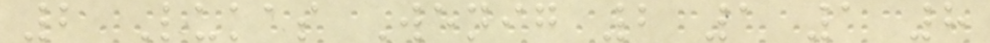2 Lukas Wenig 2 1 1 8
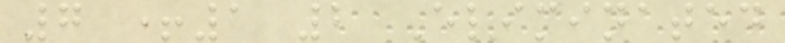7 +1 2 Eliminated
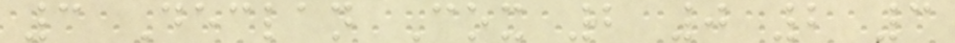3 Declan Cox 2 0 2 3
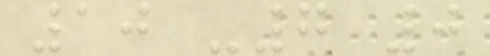10 -7 0
